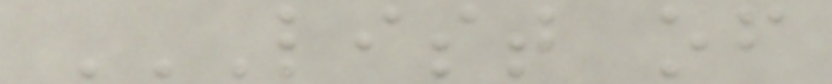LIST OF
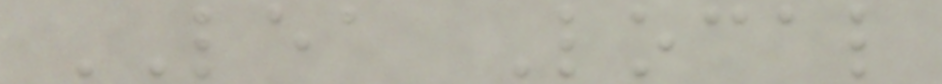LEA Local
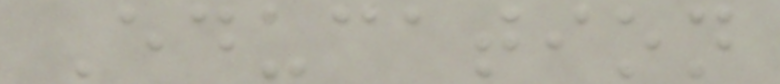Education
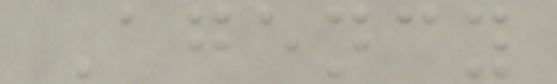Agency
